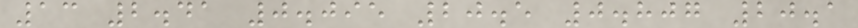13 2.41 0.095 20.5 0.807 20.1
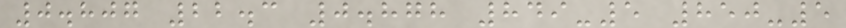0.807 22.3 0.878 849-5 850-5
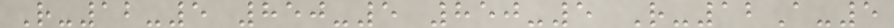R-12-5 850-5 850-5 R-12A-5
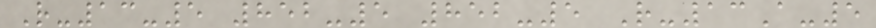R-13-5 852-5 852-5 R-13A-5
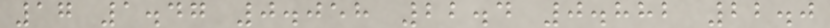17 1.47 0.058 22.4 0.882 22.0
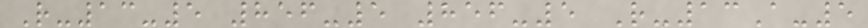R-13-5 856-5 856-5 R-13A-5
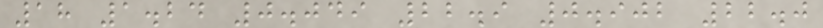18 1.24 0.049 22.9 0.902 22.0
